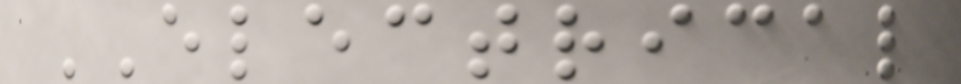ELECTRICAL
